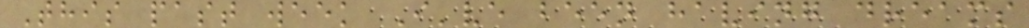This past week I've been having dreams
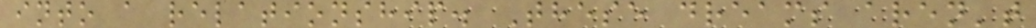into a relationship. These dreams aren't
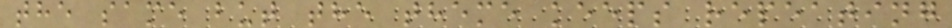the same but the theme keeps repeating
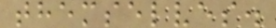themselves.
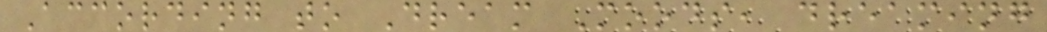According to Dream Moods, dreaming
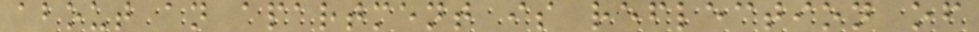about an apartment is reflection of
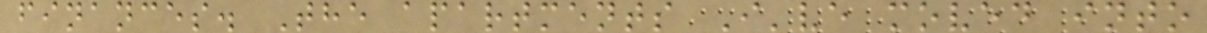finances. The apartments I've moved into
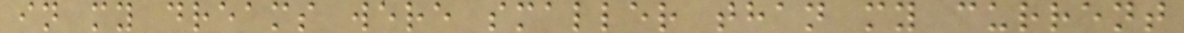in my dreams were smaller than my current
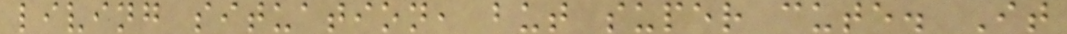living situation, but super cute. It
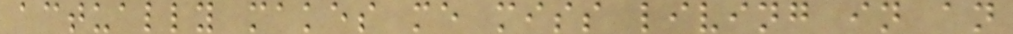actually makes me miss living in an
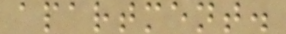apartment.
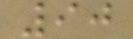90
